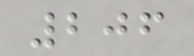206
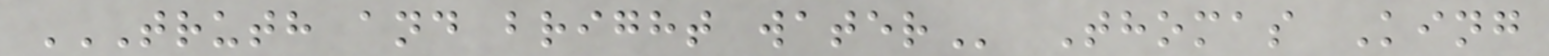TRUTH AND BRIGHT WATER Thomas King
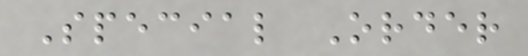Special Order
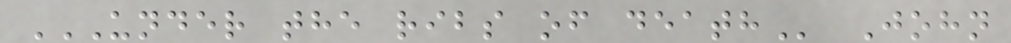UNDER THE RIBS OF DEATH John
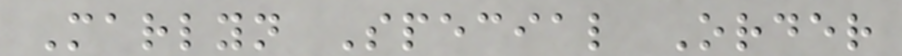Marlyn Special Order
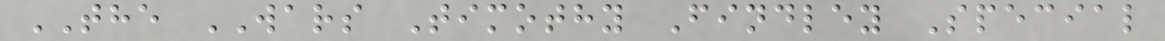THE WARS Timothy Findley Special
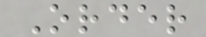Order
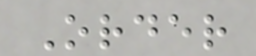Order
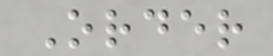Order
